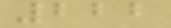222
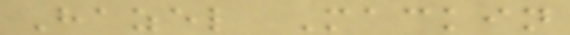Hazel Mackin
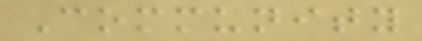Community
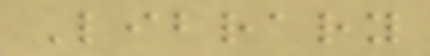Library
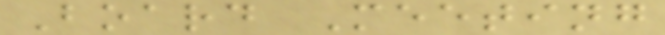Board Meeting
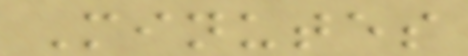Minutes
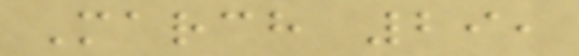March 29,
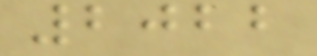2022
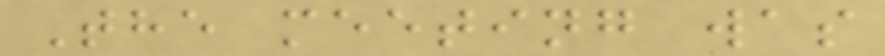The meeting was
